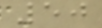50
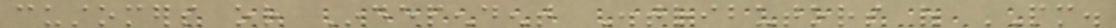customers or Independent Distributors of PM.
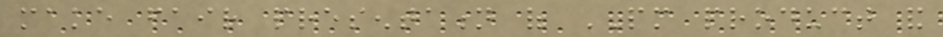make fair presentation of PM product and
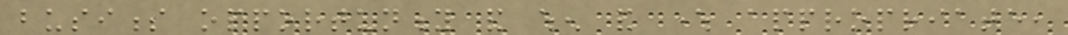business opportunity and when and where appropriate,
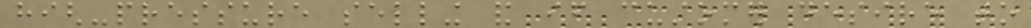high-pressure selling and if customer desire to
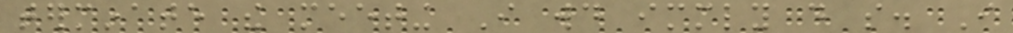terminate the meeting I would immediately do so. I
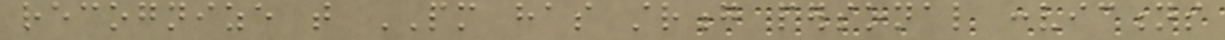recognize that PM has strong personal convictions
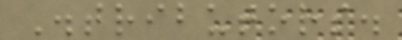Distributors.
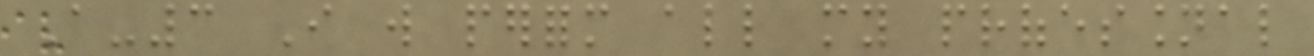A-3 I will perform all my professional
